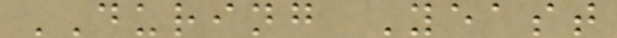DURING Yeast
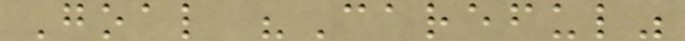Goal "Careful"
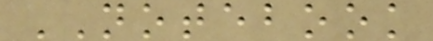NOTEBOOK
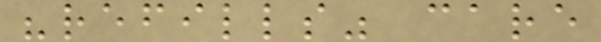"refills" care
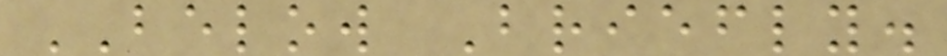BELOW Briefly.
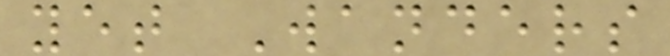yet Wanders
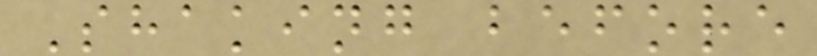Shaking before
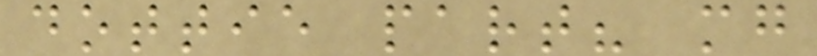dottie part? mg
